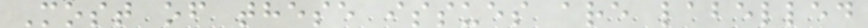Most of these issues are labelled
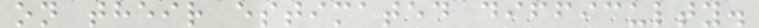on their estimated difficulty.
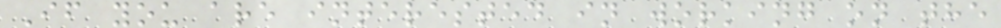If you are interested in working on the
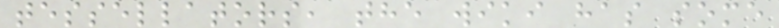tessellators, the wiki has some
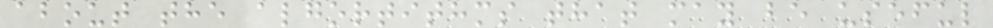about the algortithms that may be useful
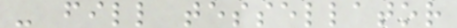- fill tessellator
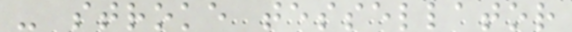- stroke tessellator
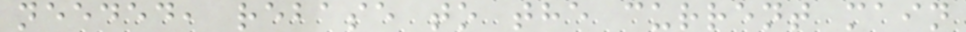needed, rebase to the current main
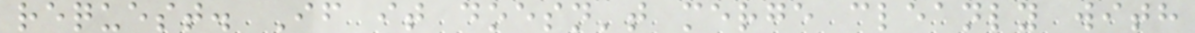request. If it doesn't merge cleanly with
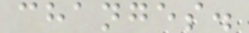changes.
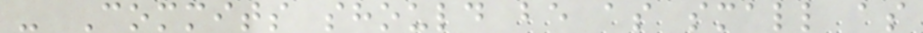- Commits should be as small as
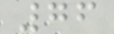76
